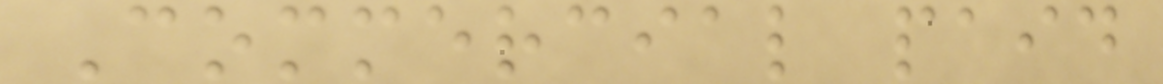Commercial paid
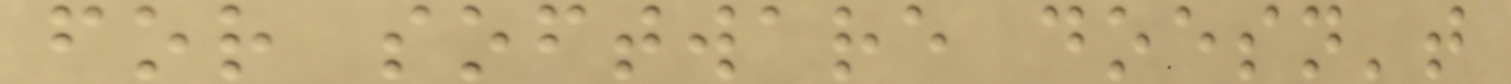for software doesn't
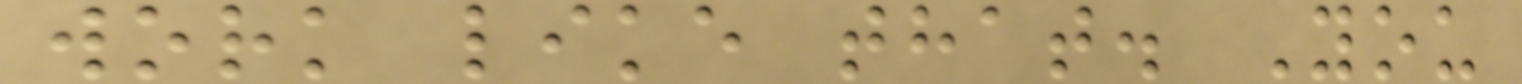work like that. You
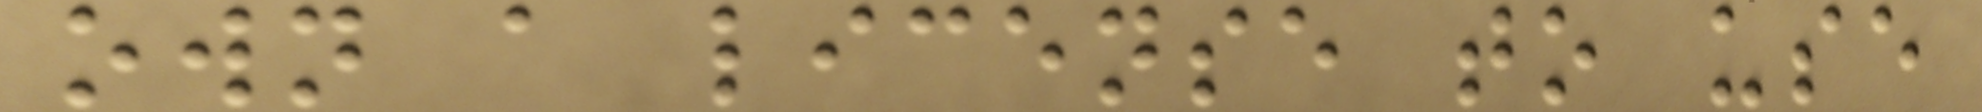own a license to use
